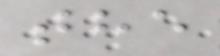the
